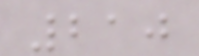210
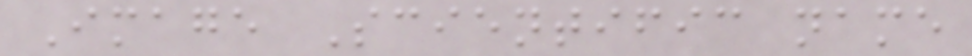Image Scientific name
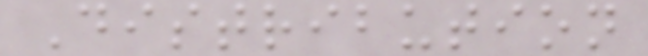Distribution
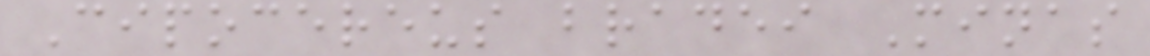Cipocereus bradei Minas
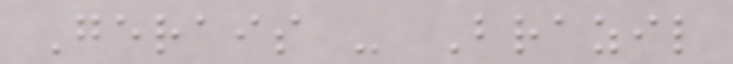Gerais - Brazil
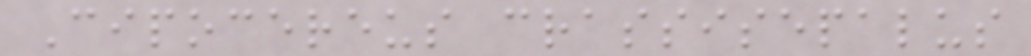Cipocereus crassisepalus
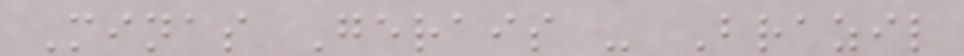Minas Gerais - Brazil
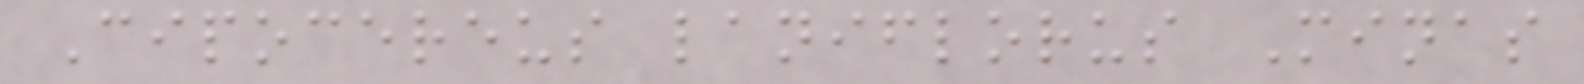Cipocereus laniflorus Minas
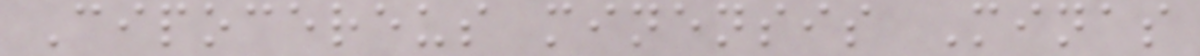Cipocereus minensis Minas
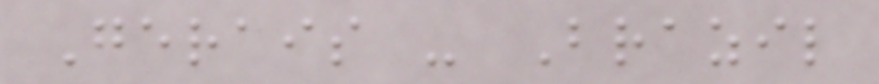Gerais - Brazil
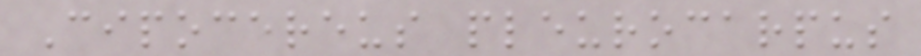Cipocereus pleurocarpus
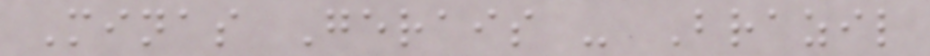Minas Gerais - Brazil
